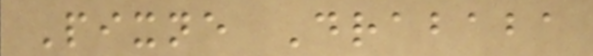Pixne Drababa
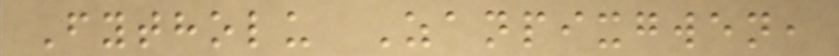Fytholu Zanpixgwen,
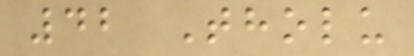42 Tholu
